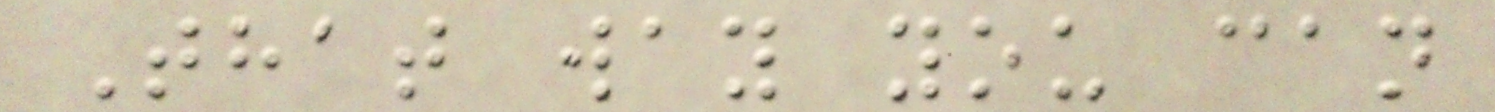That way you can
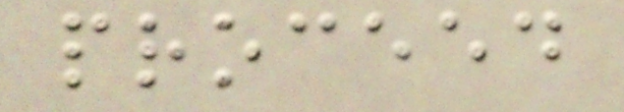proceed
